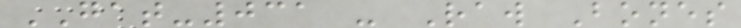GAT-031 - Raw Bones
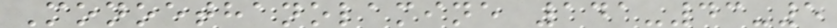Monoethanolamine 141-43-5
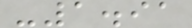-1.91
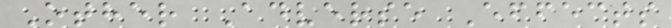Other Adverse Effects
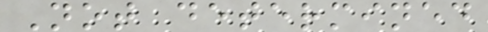Not determined
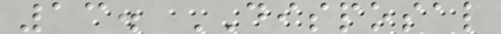13. DISPOSAL
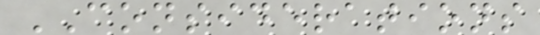CONSIDERATIONS
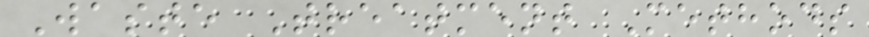Waste Treatment Methods
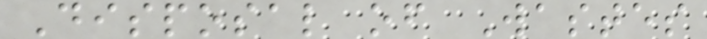Disposal of Wastes
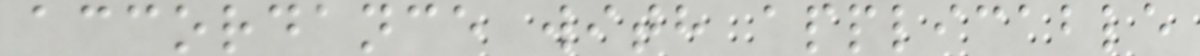accordance with applicable
